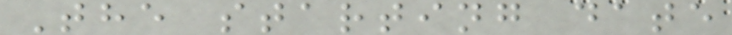The starting date
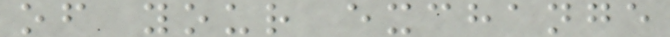of your exchange
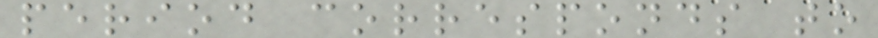period corresponds to
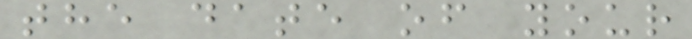the date of your
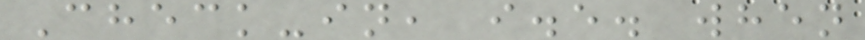Check-in, i.e. when
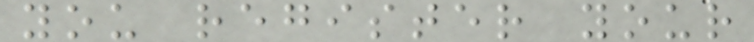you register your
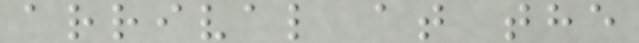arrival at the
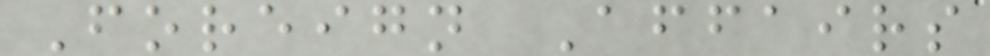Foreign Affairs
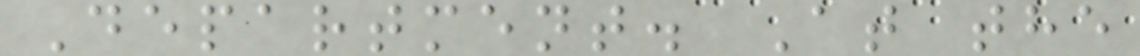Department. At the
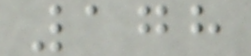178
